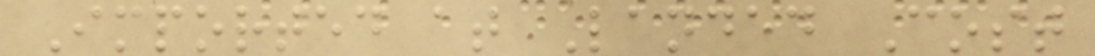Imported at Landed Cost
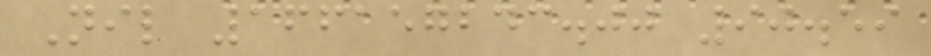Nil 166157243.00 90.59
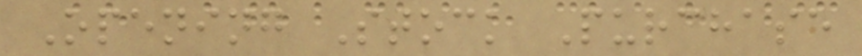Opening Stock Purchase
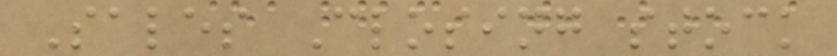Sales Closing stock
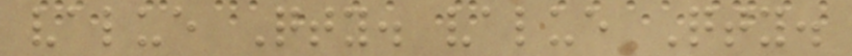value Qty. value Qty.
